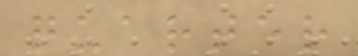quarter
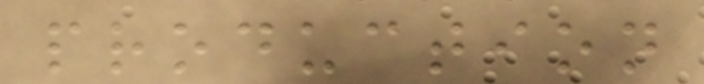production
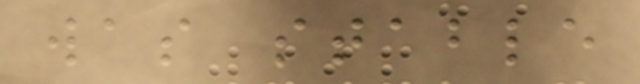was stable
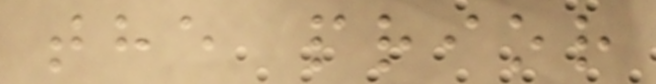the prior
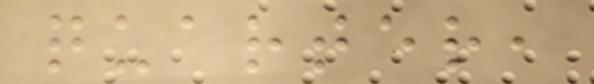quarter,
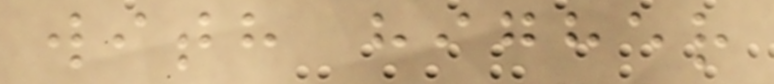with higher
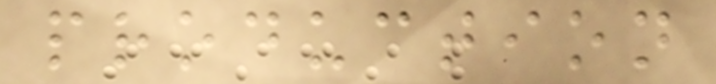production
